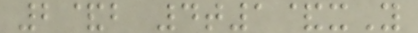2&b 4t1&xY
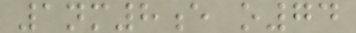1nm8e o74
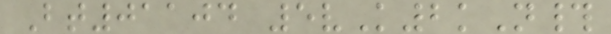Bt01104 5vK2kN#
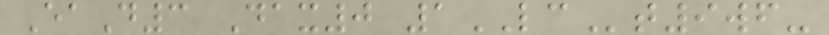EaD3 Dax0 1LCt9wf-
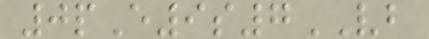0pE9s7VB
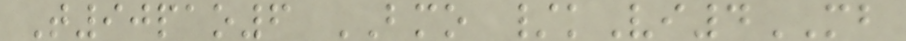T90pao6 BMO /kVi4MB
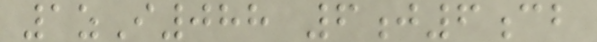1zI088 6j6cb
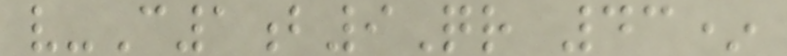v-C1b9Qr 43*
